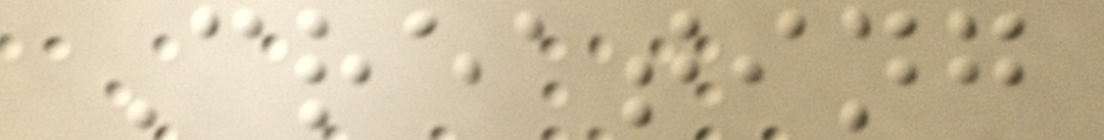Creating
